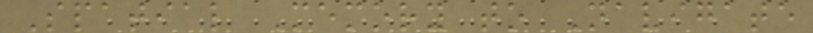Spatial Memory to Navigate
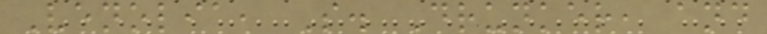Venolia, S. Drunker, and
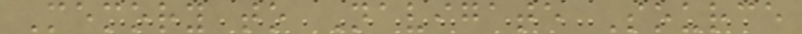Memory to Navigate Source
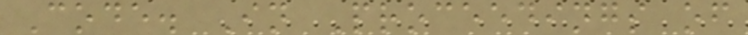Code. In Proceedings of
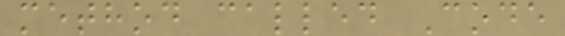method called Code
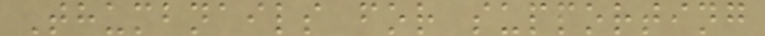Thumbnails for supporting
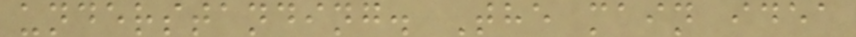understanding. The main idea
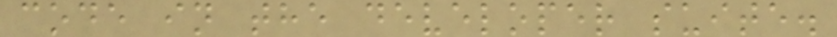code in the developer suite.
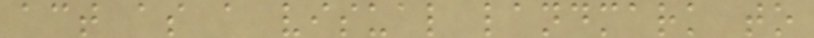act as a visual landmark to
